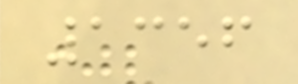1356
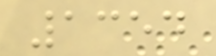1354
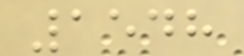1548
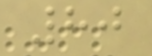80
